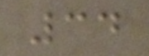34
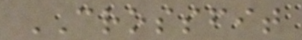CROSSFIT
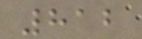812
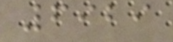6929
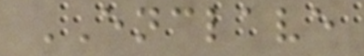ENCLAVE
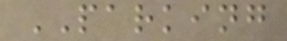PARKING
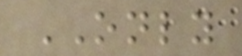ONLY
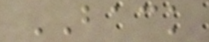BACK
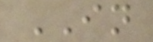IN
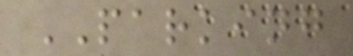PARKING
